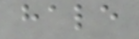hale
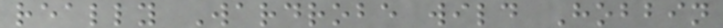really Wardrobe wild Hobbin
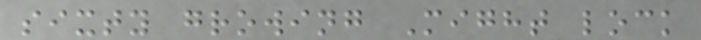sixty growing Might lock
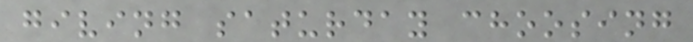giving saturday choosing
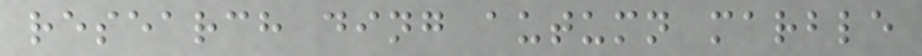research ding autumn marble
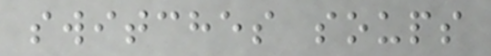switches soups
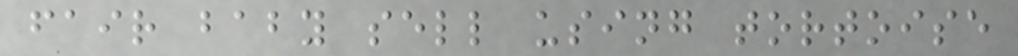fair baby sell using tortoise
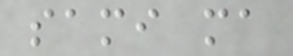sami ma
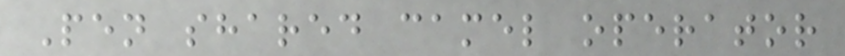Pen shared camel operator
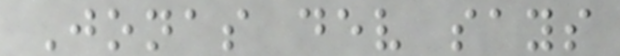Jonas dev says
